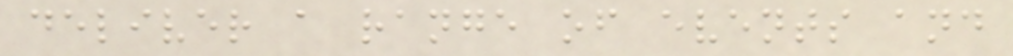deliver a range of events and
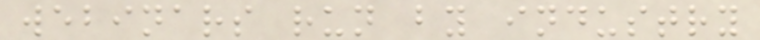webinars run by industry
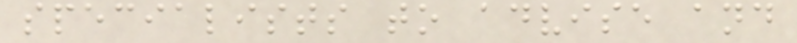specialists to advise and
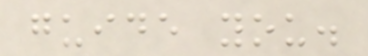guide you.
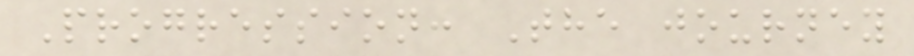Progression: The journey
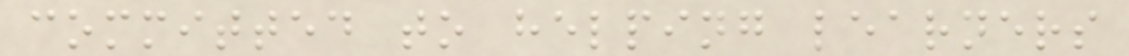committed to helping learners
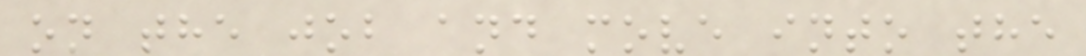on the job and move into the
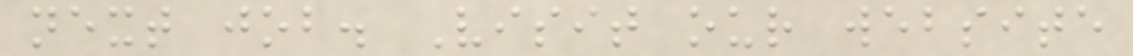next job. Visit our website
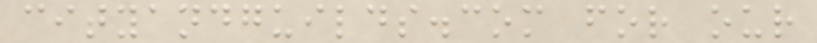cityandguilds.com for our
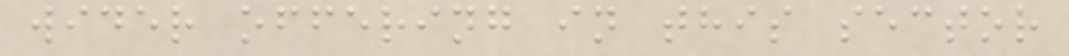wider offering in this sector
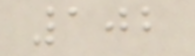102
